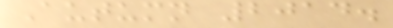Autumn 2014.
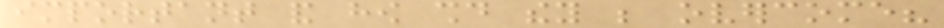important and how should they be overcome?
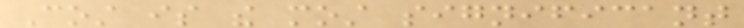Cost is the most significant
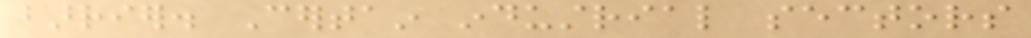barrier. Certain industrial sectors
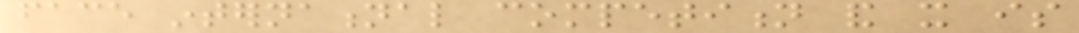face international competition and it is
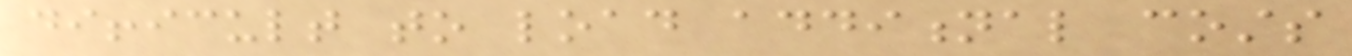difficult to load additional costs
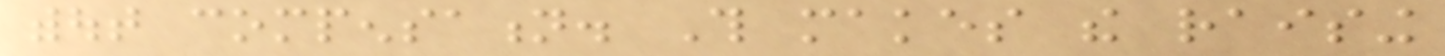without compensation. This makes the raising
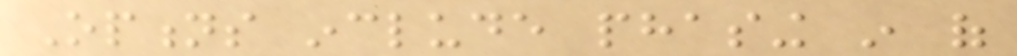Options include phasing in of
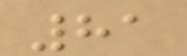81
